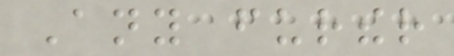Any further
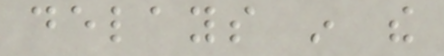delays in the
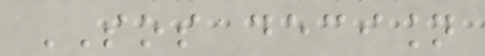SOS decision
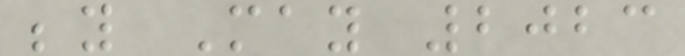beyond May 2023
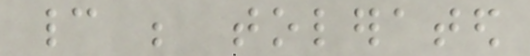cannot be tolerated
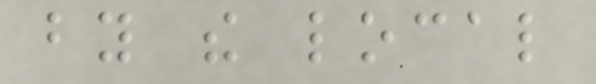by the local
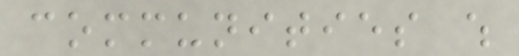communities which
